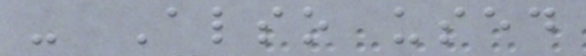- Also used
